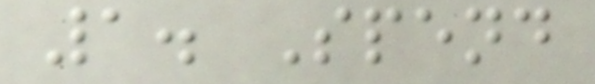1. Spend
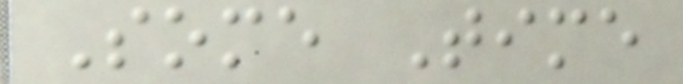Some Time
